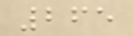265
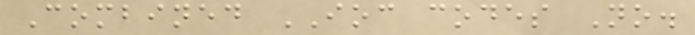Combined IOC codes No.
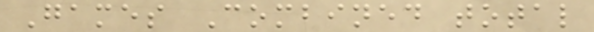Games Combined total
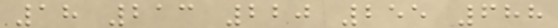18 213 220 255 688
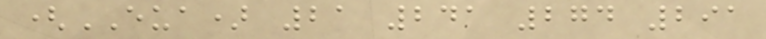(EUA) 21 241 274 291
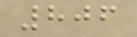806
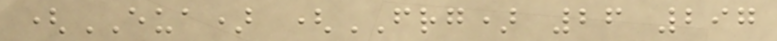(EUA) (FRG) 26 297
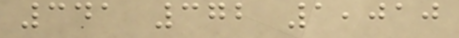341 372 1,010
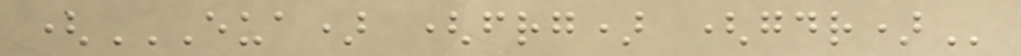(EUA) (FRG) (GDR)
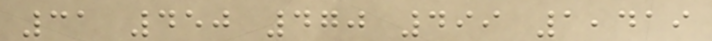31 450 470 499 1,419
